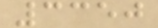3350
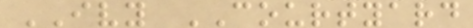IVY COURTYARD
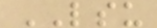LSU
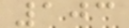103
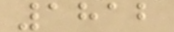1812
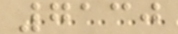7130
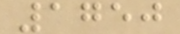1750
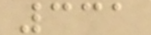331
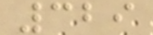329
